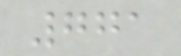771
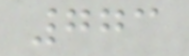773
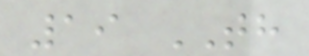19 TH
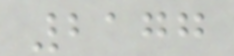2177
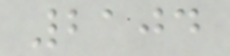2104
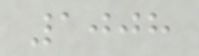1008
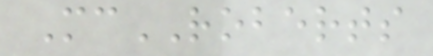McROBERTS
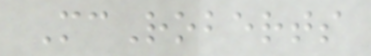McRoberts
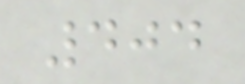404
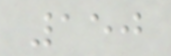150
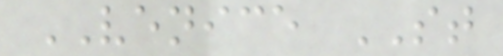VENICE ST
